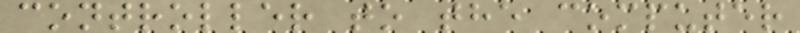controller to the computer
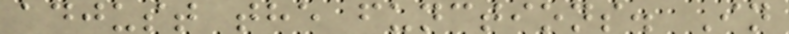adjust the functions. In
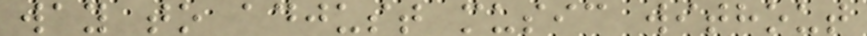way to adjust music without
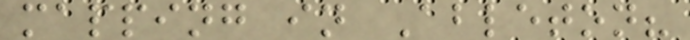mapping in Ableton?
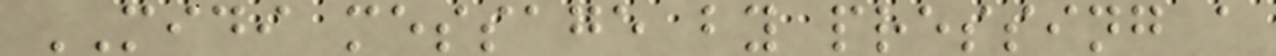MIDI message by pressing a
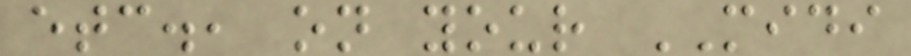etc., on your MIDI
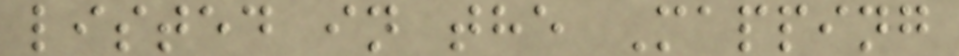listed in the Mapping
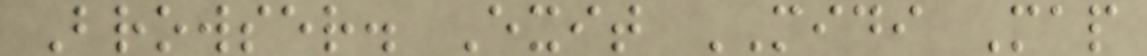Browser. Exit MIDI Map
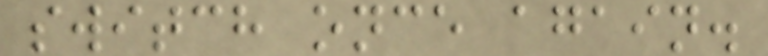switch once again.
